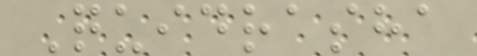Quidrasha
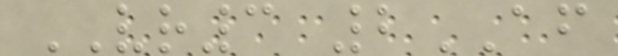VR3 2AF
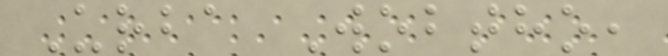Urba Wobtho,
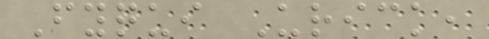Fyqui Urick,
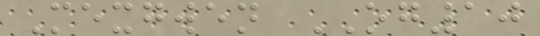Mexgwen OG10
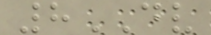8DV
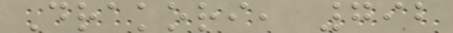Drakori, 792
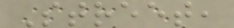Street,
